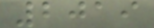2019
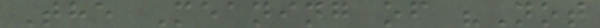The Meaning of "Not
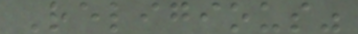Religious"
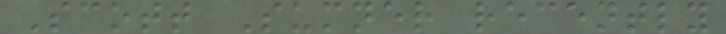Scott Sumner recently
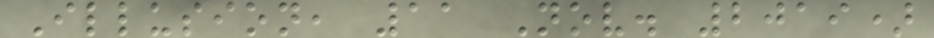Illusion, 11 Nov. 2019)
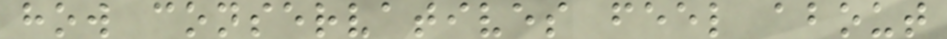how conservatives feel about
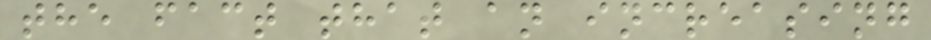the fact that an increasing
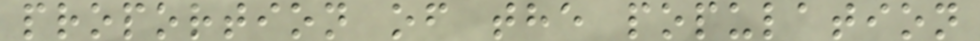proportion of the population
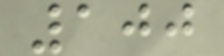100
